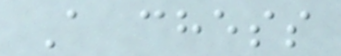A chess
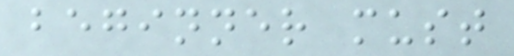beginner must
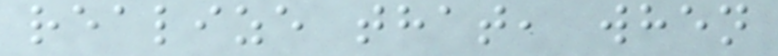realize that, when
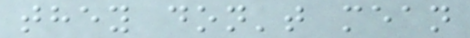they don't mean
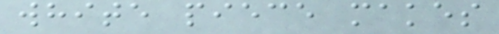white piece makes
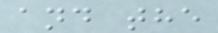and the
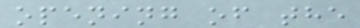opening of the
